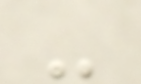-
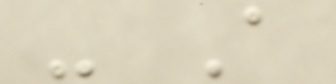- A
